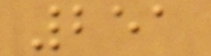251
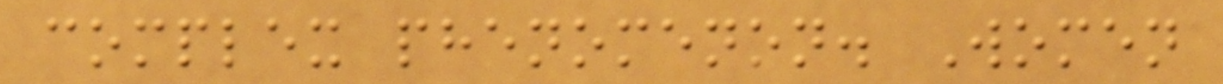complex phenomenon. Women
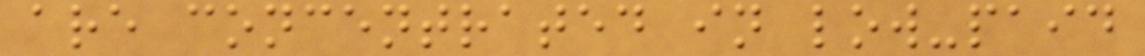are concentrated in low-paid
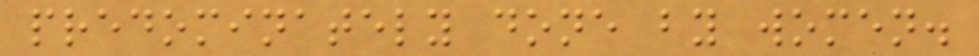predominately done by women.
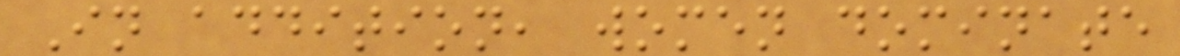In addition, women dominate
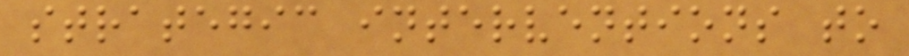strategic interventions to
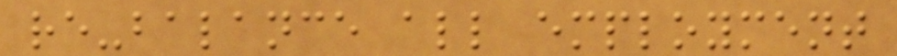re-balance all employment
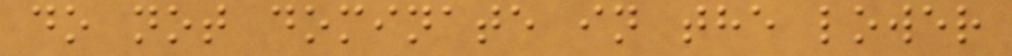do not dominate in the lower
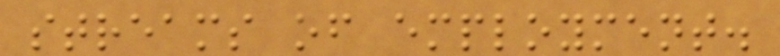streams of employment.
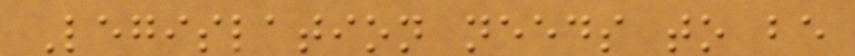Legislation needs to be
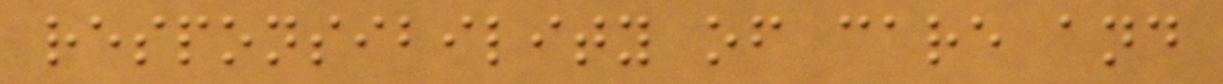responsibility of care and
